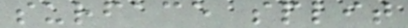surface split
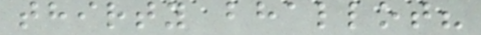thirty bhallot?
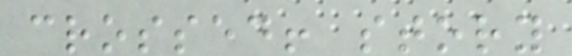crossed! story
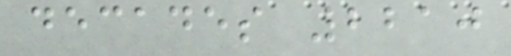decades 2210
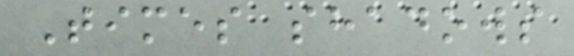Times shadows
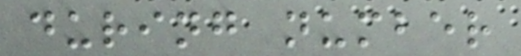during number
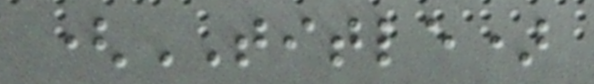(TITLE)
